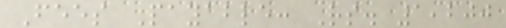Fees Payable: Rs. 1,200
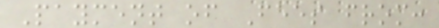Payment of Fees from:
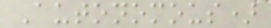Autonomous)
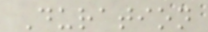Duration
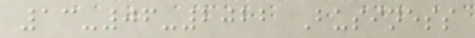13-06-2022 Business
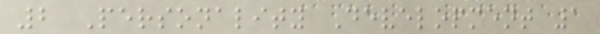2 Personality Development 1
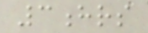3hrs
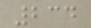234
